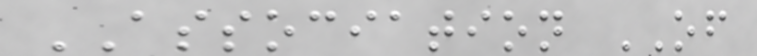ASSOCIATION OF
